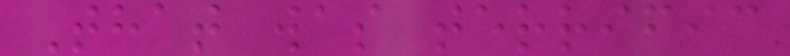That was terrific
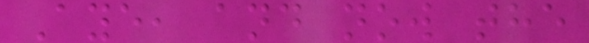Aye, and now the
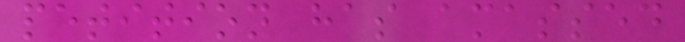petition has amassed
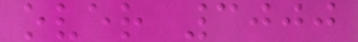over 3000
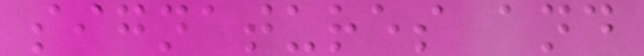signatures and
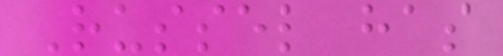Russel has
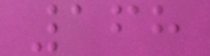168
